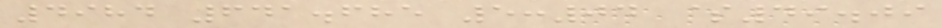4984 641.685 5:04 $49.09
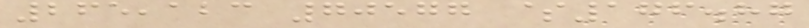265,123 70577 $176.87
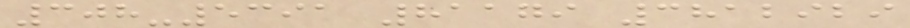308-5391 81179 3812929
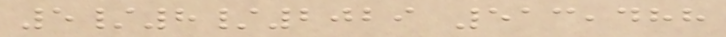5/8/2029 513,488
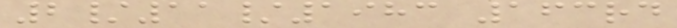2/11/1983 163rd
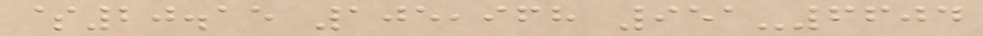$20.15 105,968 951-6604
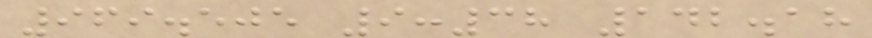969.505 9:38 142.18
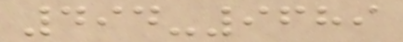494-9689
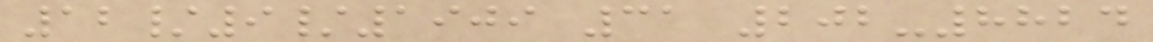12/9/1909 31 202-8824
